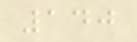140
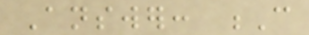Answer: C
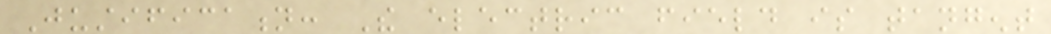Justification: The electric field is tangent
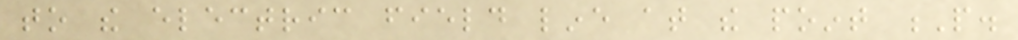to the electric field line at the point P.
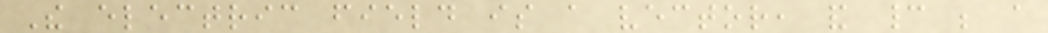The electric field is a vector, and cannot be a
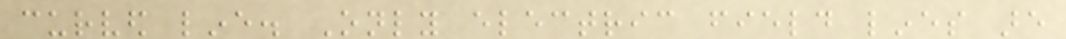curved line. Only electric field lines are
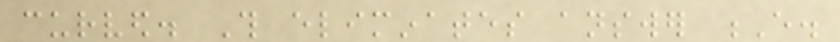curved. This eliminates answer E.
